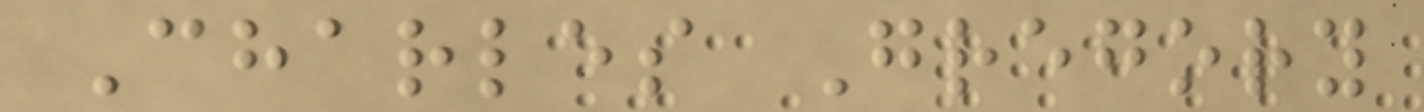Charles Gregory
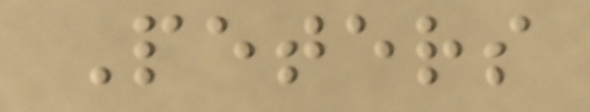Peters
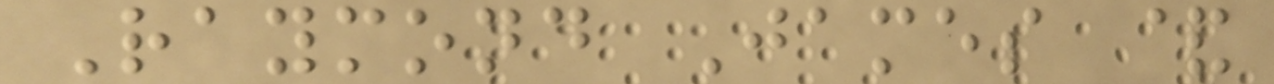Raymond James &
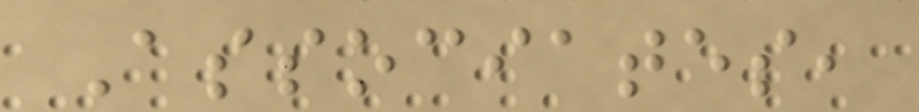Associates,
